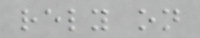rely on
